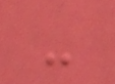-
